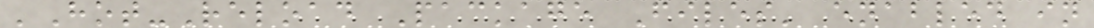'Hot-Reload Package Files' enabled in
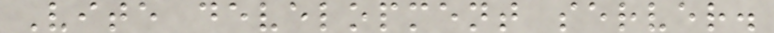Vite development server.
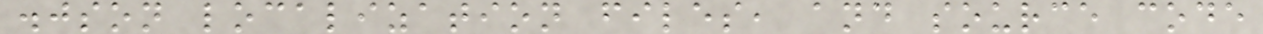.json localization files, and source code
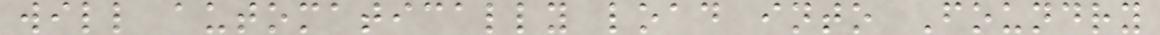will automatically load into Foundry
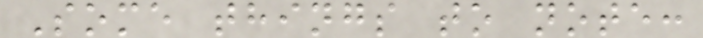Some things to note:
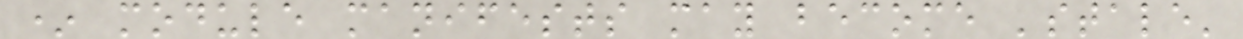* module manifests may become 'stale'
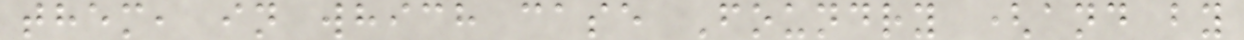them, in which case Foundry (and by
